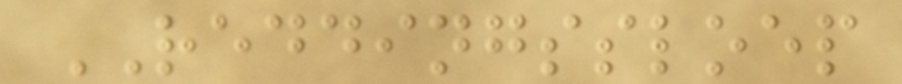REDDINGSSLOEP
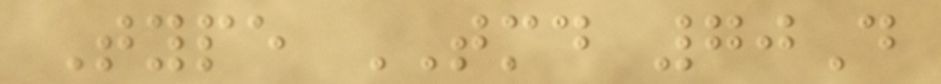Type TMD 70D
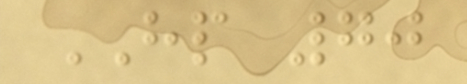HP 70
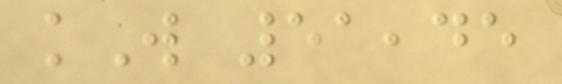kW 51,45
